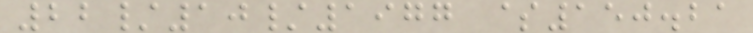22/10/1977 $150.21
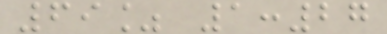69% 1:27
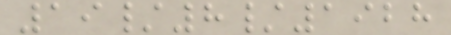19/8/1928
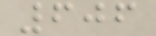606
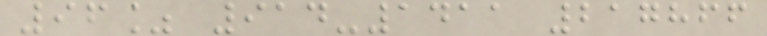96% 914-1411 217866
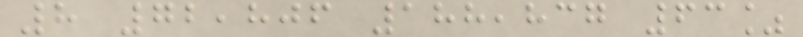8 72,806 188,837 63%
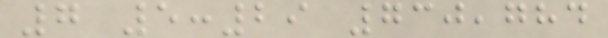7 5:29 730,784
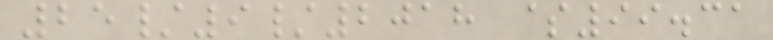25/9/2018 $99.31
